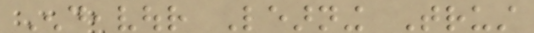Endeavour Learning Trust
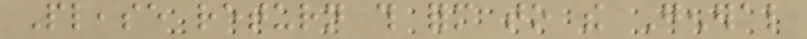Please return this form to the General
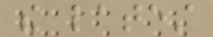the latest
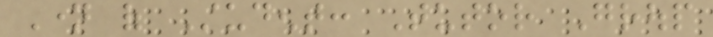Name of Student: Tutor Group
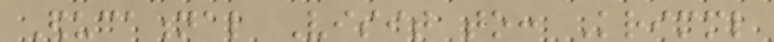Educational Visit to: Krimml
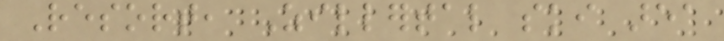Resort, Zillertal ski area
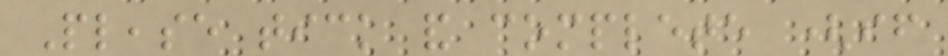Please tick and complete (if
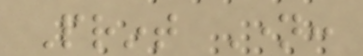Print Name:
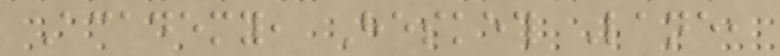Academy, Hesketh Lane,
